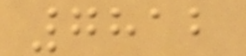7812
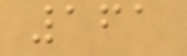161
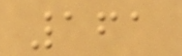161
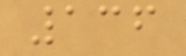136
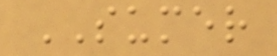SUMER
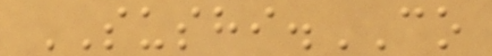SUSHI.CO
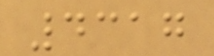4317
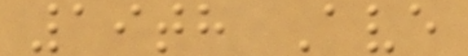19th Ave
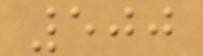500
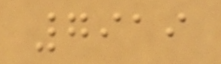7919
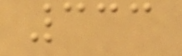333
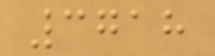3718
